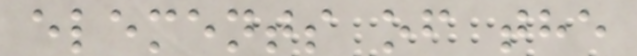elements of the
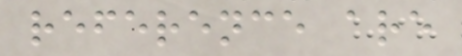reference are
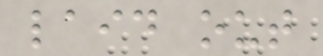laid out
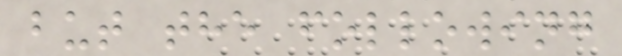but the following
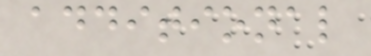additional
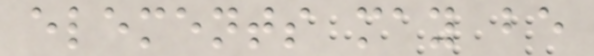elements may be
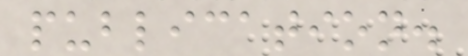publication.
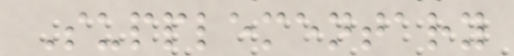Supplementary
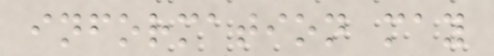information may
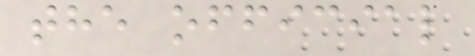the official
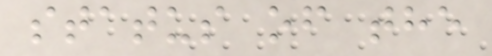status of the
